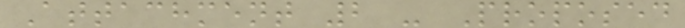Attachment 2 - Proposed
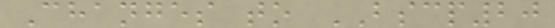Changes to BSCP20
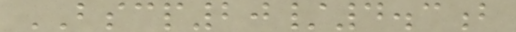BSCP20/4.3b
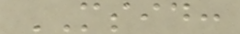MSID:
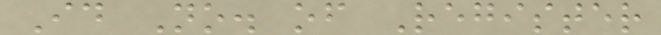Id No. of Register
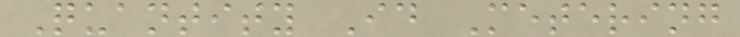Quantity Id Metering
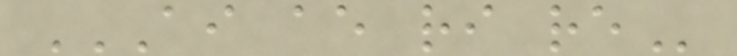AI AE RI RE
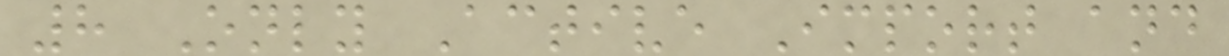8 Only Active Import and
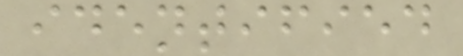identified
